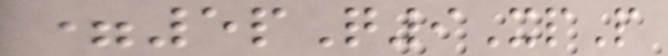=5pQ9XpP
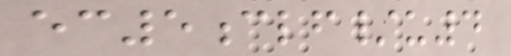ec5clf/u4
